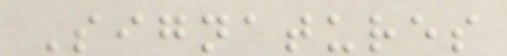Signatures
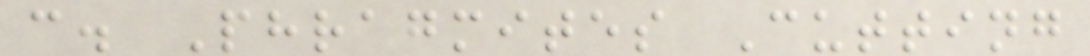c. Phragmites Cutting
